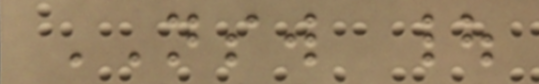NSW |
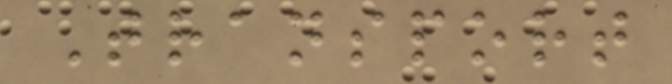Transport
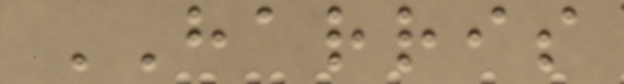HARRIS
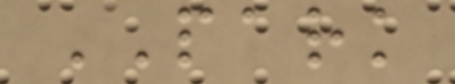PARK
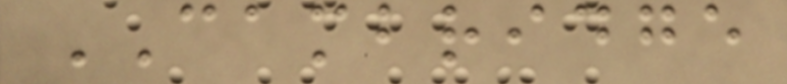CAMBRIDGE
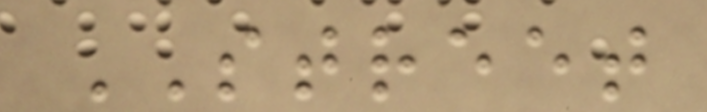STREET
